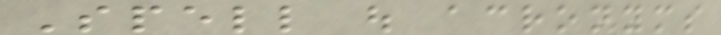Spell out acronyms
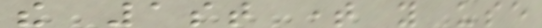the 1st time you use
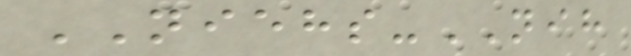NIEHS-NIH
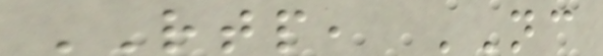RTP, NC
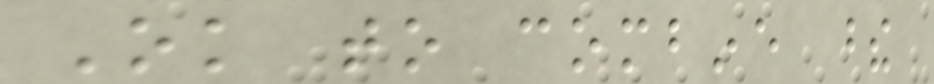Ok to combine these
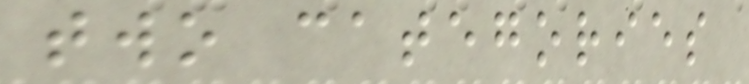two categories
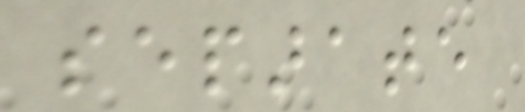separate
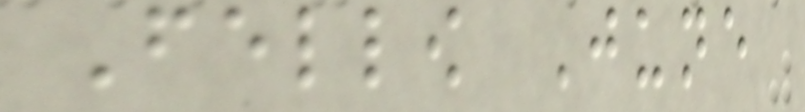Fellow June
